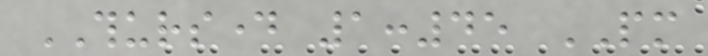THURSDAY 1:45 PM
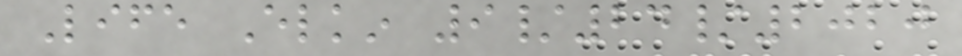Life Elkin 9/24/2020
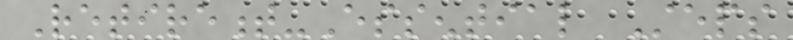Retirement-Essential Steps
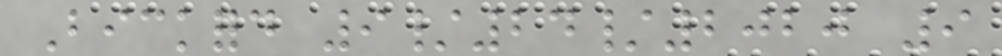Bickford 9/24/2020 9
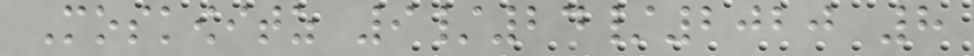Moskowitz 9/24/2020 8
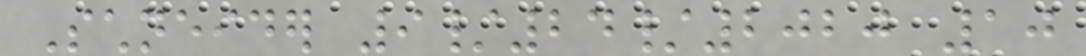Schneider 9/24/2020 10
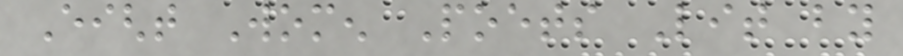Eight Women Poets Lit by
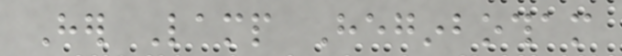Her Lamp Heginbotham
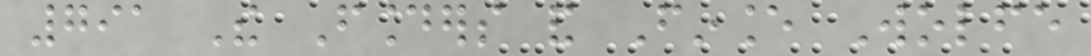791 The Founders and Finance Wolfe
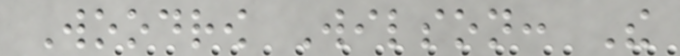Woodrow Wilson: The
